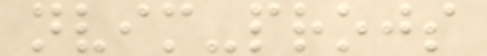nvim-projs
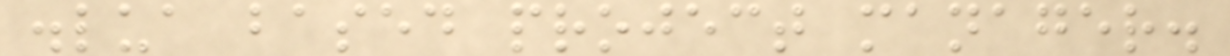.lua based project manager.
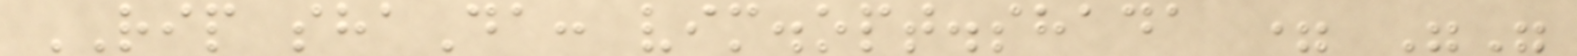RIP shaDa: vim.opt.shada = ""
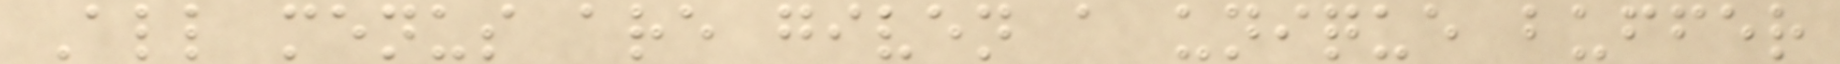All menus are given a unique buffer
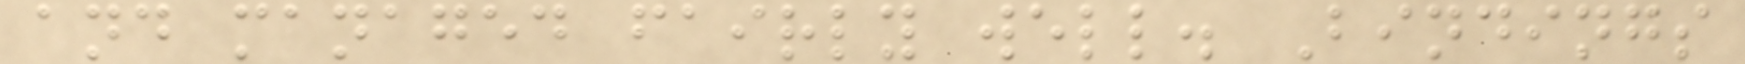and managed fairly well. Bindings
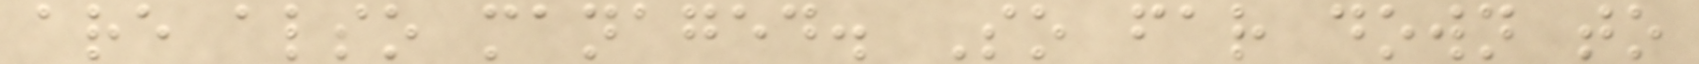are also managed. So far down to
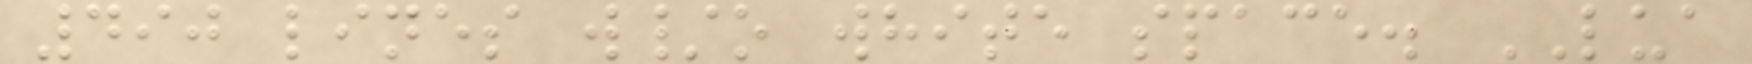490 lines w/o white space. LUA
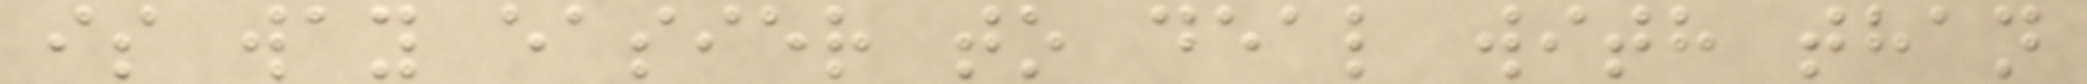is way easier to deal with than
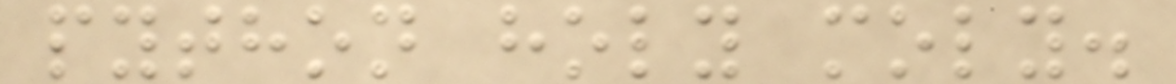python holy moly.
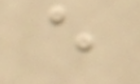e
